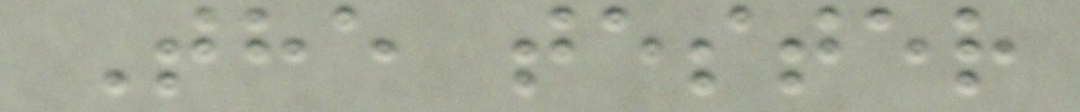The tester
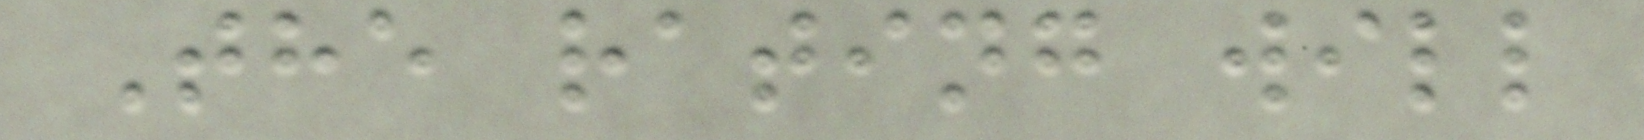The rating will
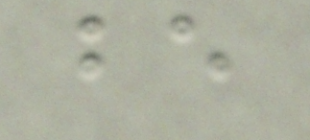be
